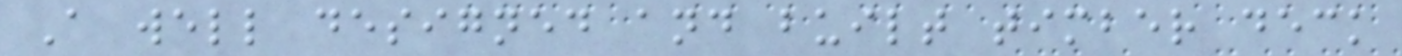A well designed and built timber deck
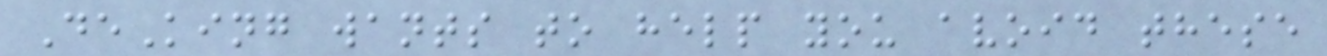DeKing wants to help you avoid these
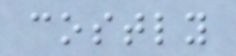costly
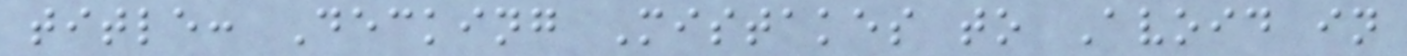title: Decking Mistakes to Avoid in
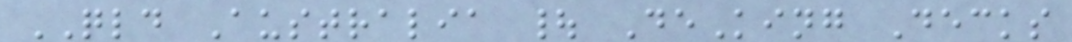QLD Australia | DeKing Decks
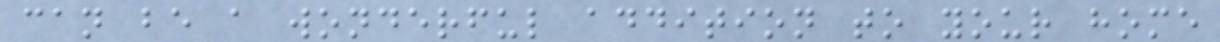can be a wonderful addition to your home
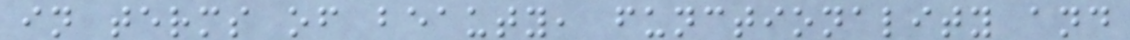in terms of beauty, functionality and
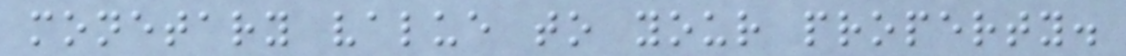monetary value to your property.
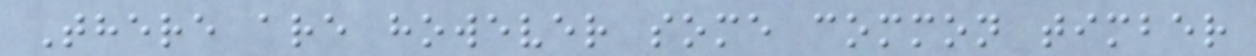There are however some common timber
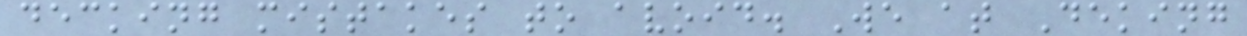decking mistakes to avoid. We at Deking
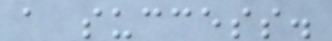a success.
